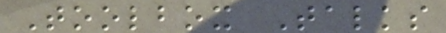Toolbox Talks
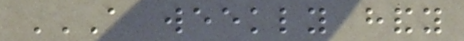A WEEKLY HANDY
